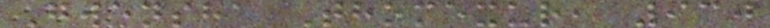Gwensha Thomexur, 930
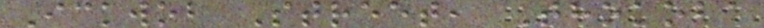Ickwob Street, Thokoba
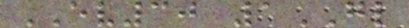EV30 1GL
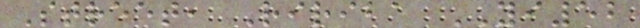Street, Ririba YI52
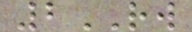2RW
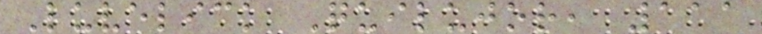Luvelick Quilujor, 111
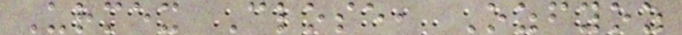Urmex Close, Ozfyoz
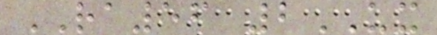RA56 2UX
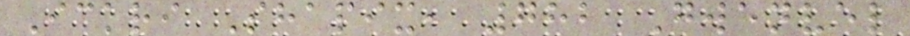Ickri Shapix, 782 Gwenvel
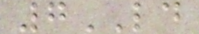7LD
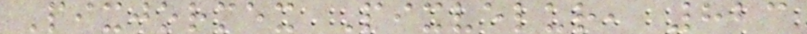Pixjormex Pixvelur, 823
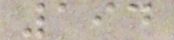194
